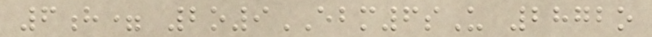6h= 2o9EBM6sU 2872o
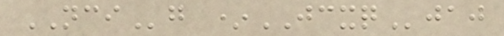NCIg *JCXQjaj
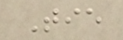Tie
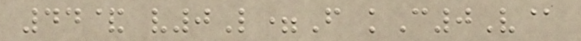44& v0L=F kC0V@
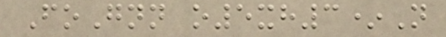FoGnn o5xh3*N
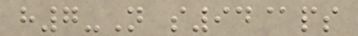h7-N s94@ps
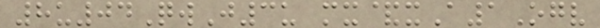8u04QwJ3u mx&xA1Ogv
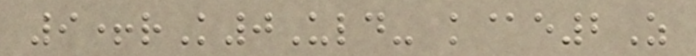9+rK0Uld- k@e2Z
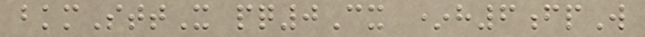bkmSttX pq0Cx *h6fpW
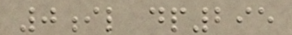0il dp295
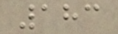183
